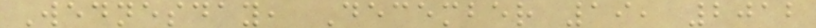Wednesday, December 19, 2012
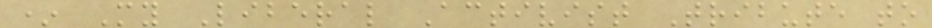* My Liberal Activist Tribute to
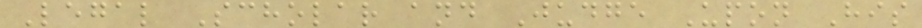Legal Scholar and Judge Upon His
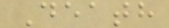Death
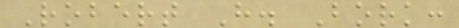Robert H. Bork:
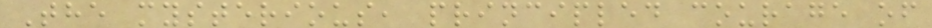The mysterious, principled courage of
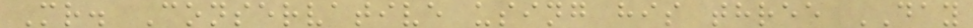Mr. Conservative using his three DAY
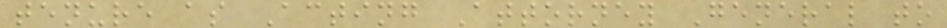tenure as Acting Attorney General to
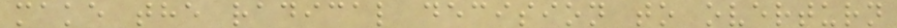make the radical decision to overturn
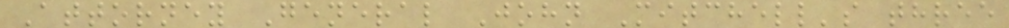Attorney General John Mitchell's three
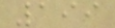199
